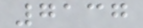7137
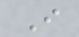I
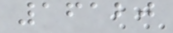16120
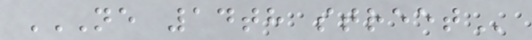NE 14TH STREET
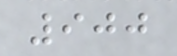900
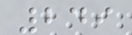249
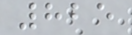825
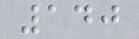140
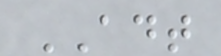ADT
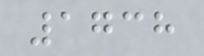1738
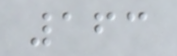163
